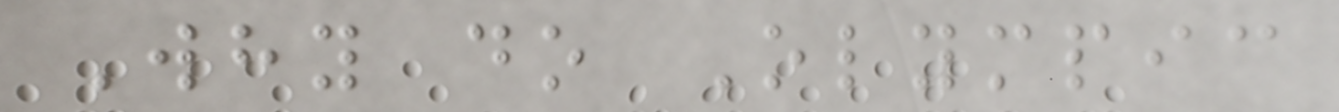Why do Olympic
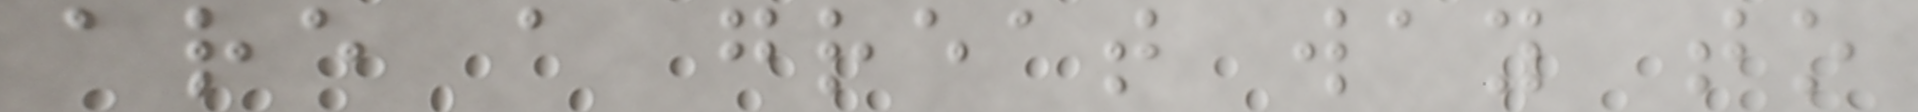are a great way to
